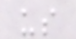us
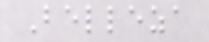Belleza
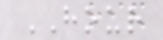HOUR
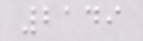2149
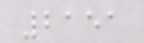2151
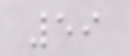59
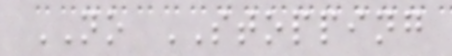NO STOPPING
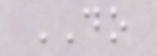DO
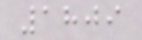1809
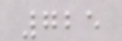725
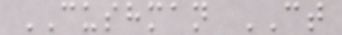CUSHMAN CT
